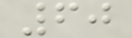60
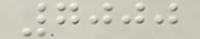7000
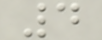4
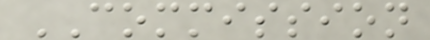COMMISSION
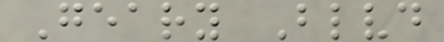Geary Blvd
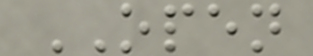OPEN
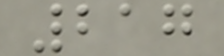217
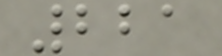221
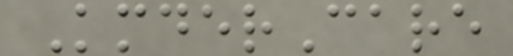KmderCare
